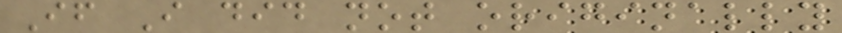If I did not originally
